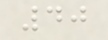40
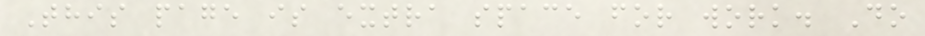This page is extra space for work. Do
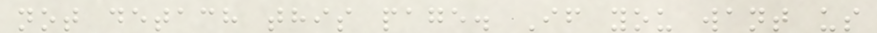not detach this page. If you want us
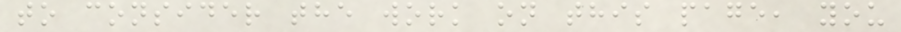to consider the work on this page, you
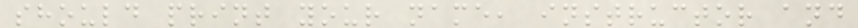should print your name, instructor and
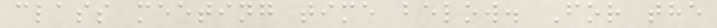class meeting time below. For the
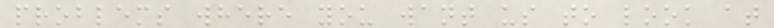problems where you want us to look at
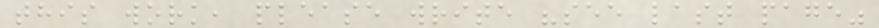this work, please write "see last page"
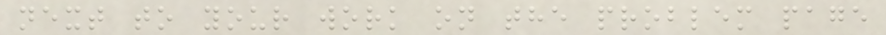next to your work on the problem page
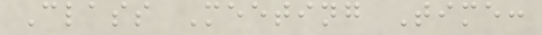Class Meeting Time:
